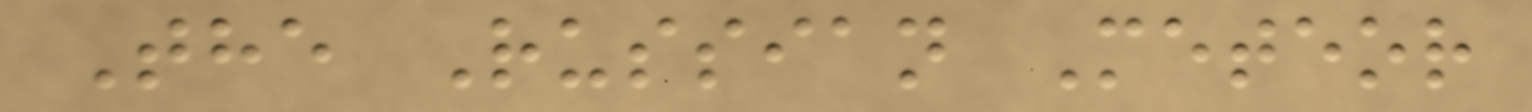The Russian Meteor
